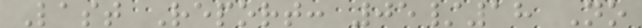Last Report: 05/18 No
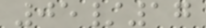05/17
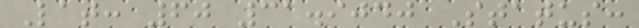Lat: 60 31.9040 Status:
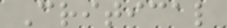Critical
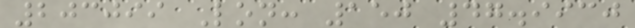203099 Lon: 150 47.9930
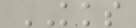KKS
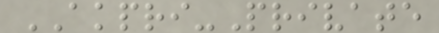AKPRI-Private
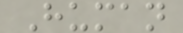Human
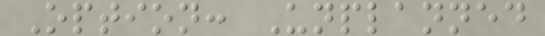Option: Unplanned
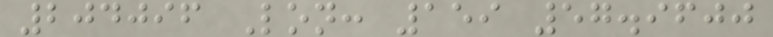204096 Lon: 159 57.9600
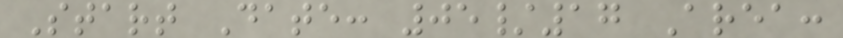Start Date: 05/17 Area:
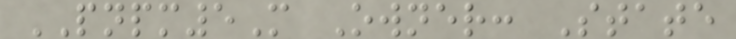PNPM5M Owner: State
